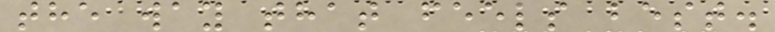the way that feels best.
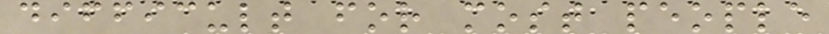difficult for most people
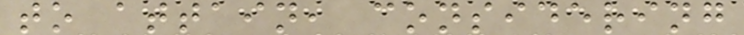to attain, considering
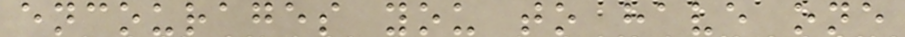encourages you to have one
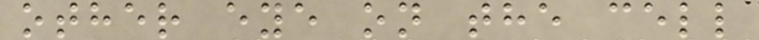other eye on the cell
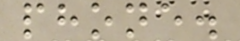phone.
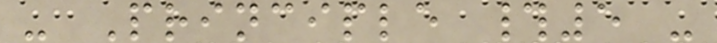- Principle #5 -
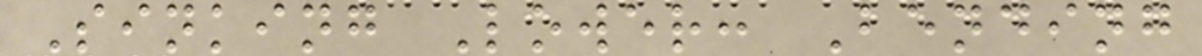Sinking Lower: Bending
